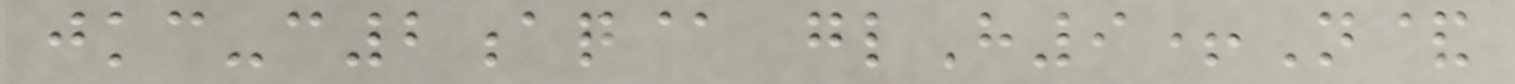jkc-c2aq@ glH9+N&
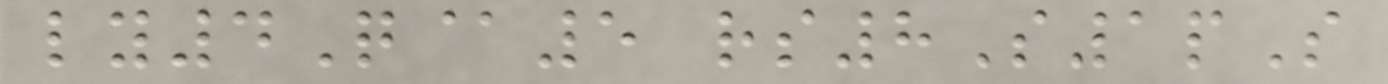ly4Q@5 rs8S1pS
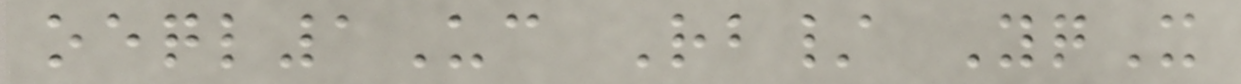oeql1Uc Rb/ YqX
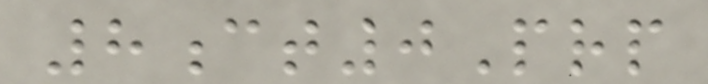8ct0Prp
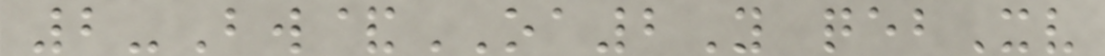2-Bw&OA2Y qebXv
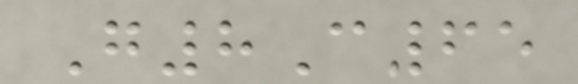G8C65
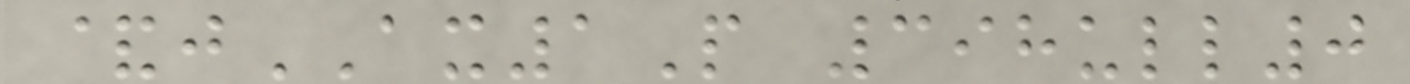&jAX1P 398ull0
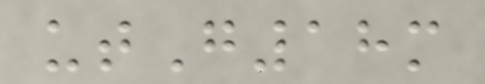utG18m
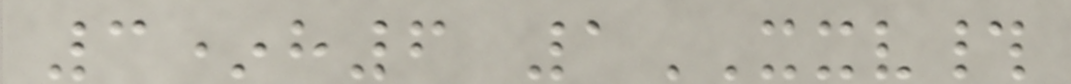3*h6 1XXV#
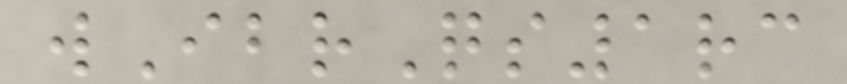wIbrQs1rc
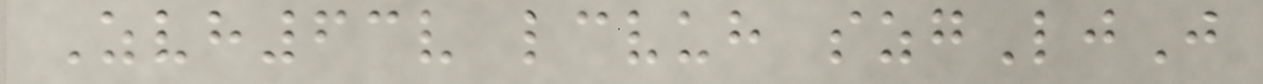Zvh63v lcvuh szgLjJ
